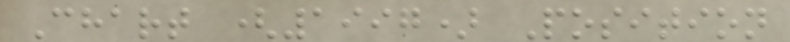Chart (1997) Position
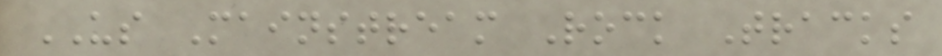US Mainstream Rock Tracks
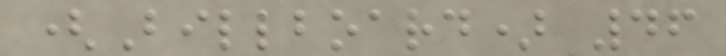(Billboard) 46
